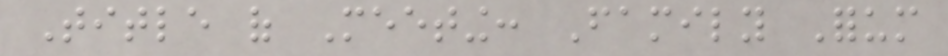Title of Meeting: Family Forum
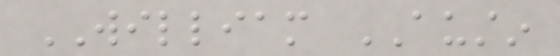WILLIAM AUSTIN
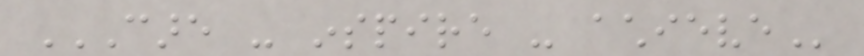CARE - INSPIRE - ACHIEVE
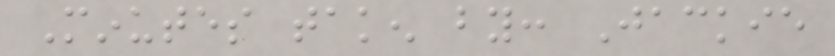Minutes taken by: Jackie
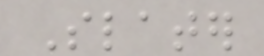Slater
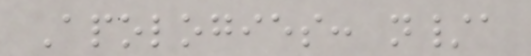Apologies: n/a
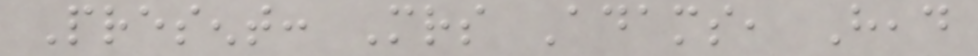Present: Mrs Adams, Head
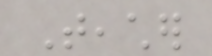Teacher
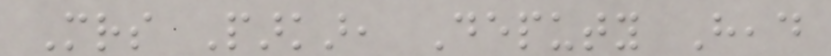Mrs Parkar, Deputy Head
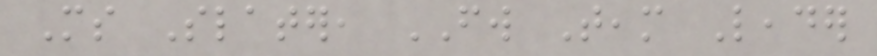Ms Slater, FW Team Leader
